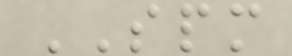SPM
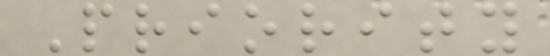Priority
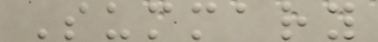Summary
